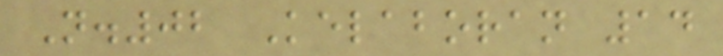N.02 Kelaboran 14
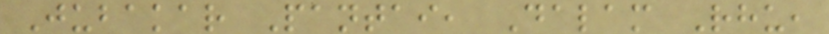Jubakar Pantai, Dalam Rhu,
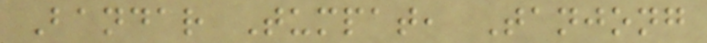Bandar Tumpat, Tanjong
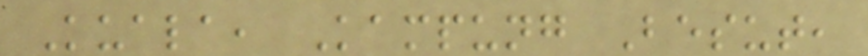Kuala, Kampung Besut,
